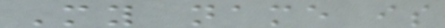My name is
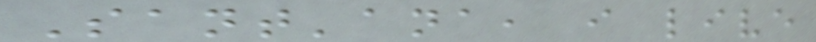Sant'ana, i live
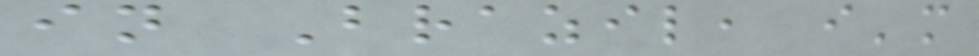in Brazil, i'm
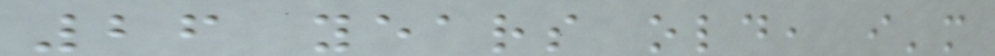26 years old, i'm
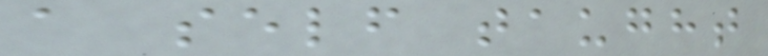a self taught
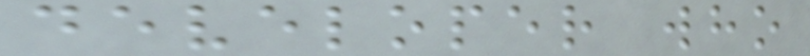developer who
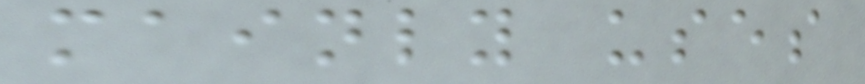mainly uses
